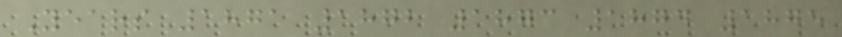Years 1871 1872 1873 1874 1875
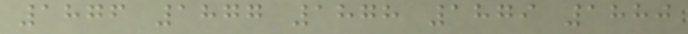1876 1877 1878 1879 1880
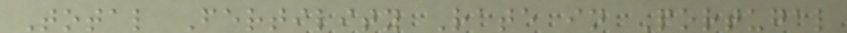Total Fertility Rate in Portugal
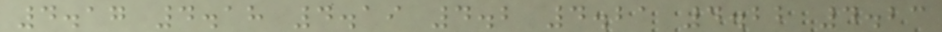4.17 4.18 4.19 4.2 4.21 4.22 4.23
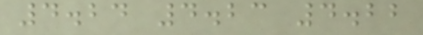4.24 4.23 4.22
